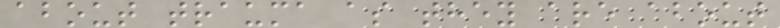about trauma as they are about
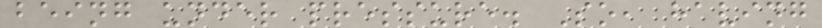being under pressure. So, having
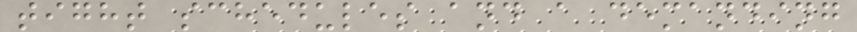tight schedules and a demanding
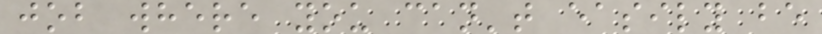job where you can't easily be
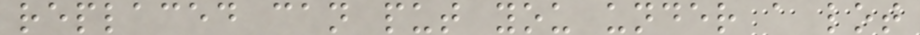replaced can put you under a lot
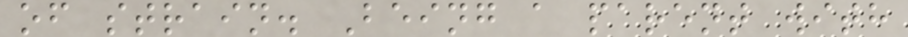of strain. Being a parent with
